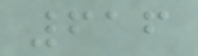616
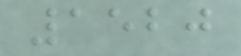1520
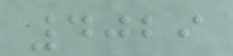4029
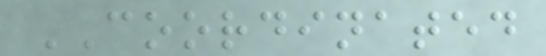COORDINATED
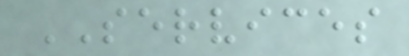SERVICES
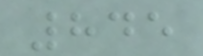845
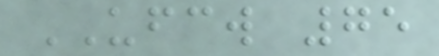UFCW 75
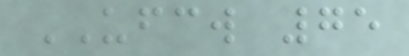UFCW 75
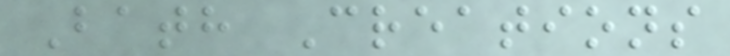Bath Creations
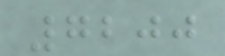7200
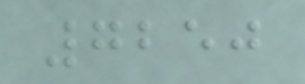7250
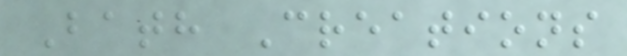Bath Creations
